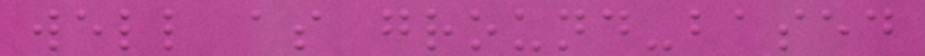well as ground-based
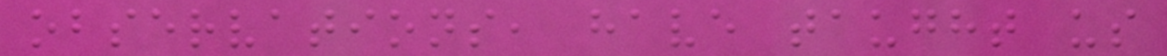observations, have taught us
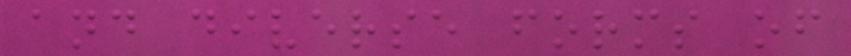and diverse forms of
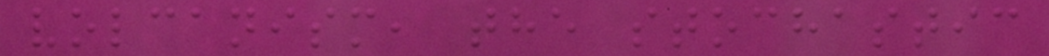volcanism, the stochastic
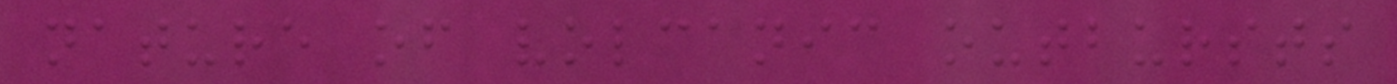nature of volcanic outbursts
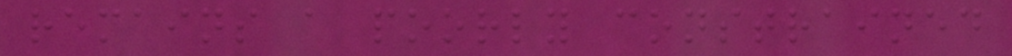remains a poorly constrained
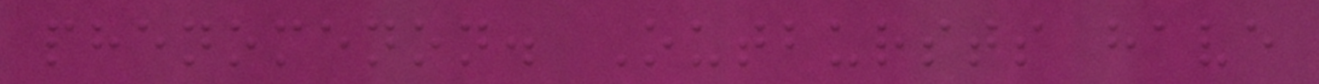phenomenon. Outbursts have
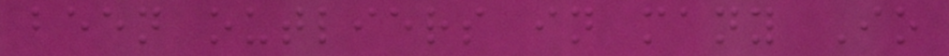been outliers in many Io
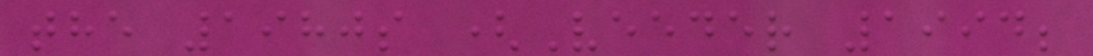the 1980s (Veeder 1994;
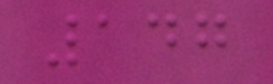147
